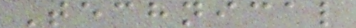Technical
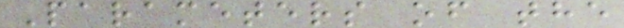Parameters of the
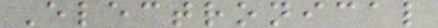Electronical
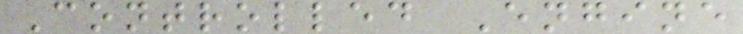Controlled Engine
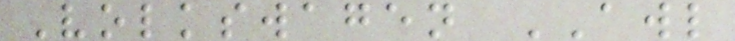Volkswagen AWL
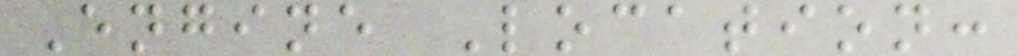Engine Location:
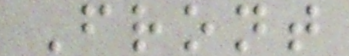Front
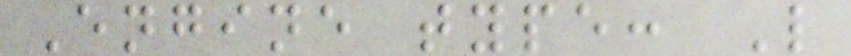Engine type: L
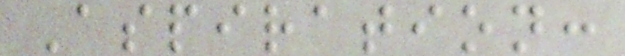Aspiration:
